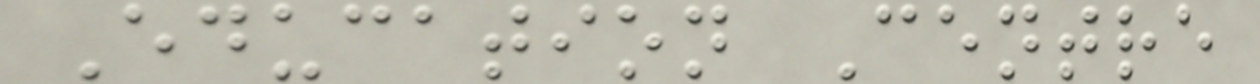Education Centre
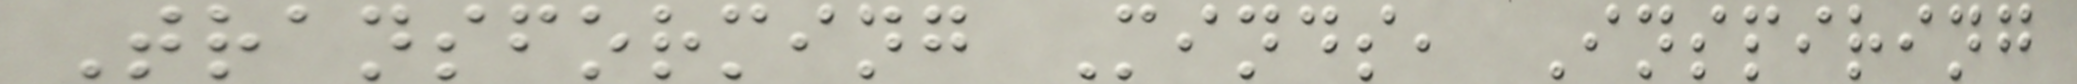Transforming Minds, Inspiring
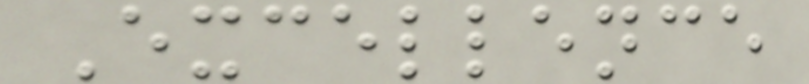Excellence
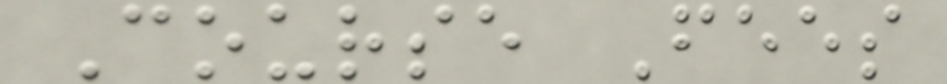Course Fees
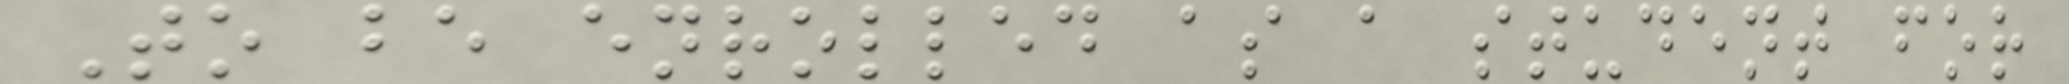To be enrolled as a student for
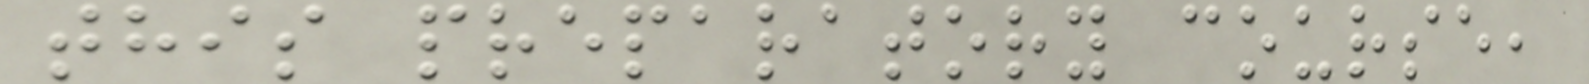this preparatory course,
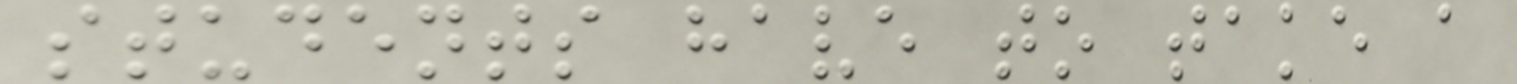students have to take a
